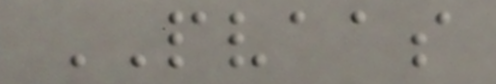PVAAS
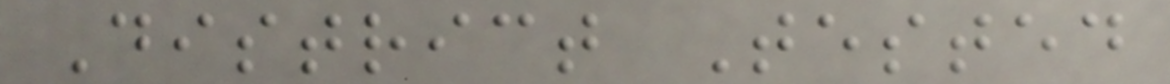District Tested
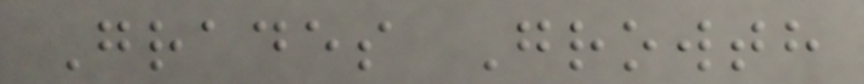Grades Growth
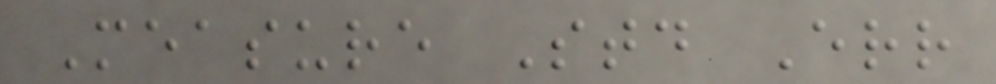Measure Std Err
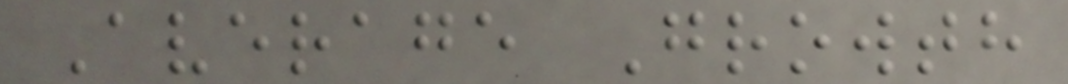Average Growth
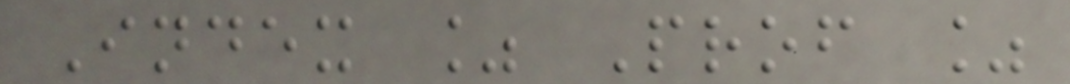Index % Prof %
